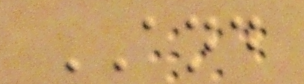AND
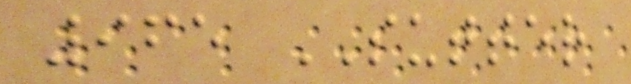965 SUTTER
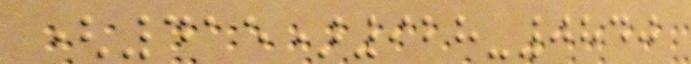(415)928-0840
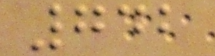742
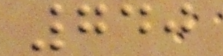740
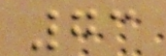73
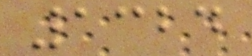1324
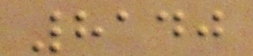8140
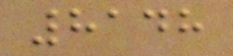8148
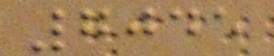7045
